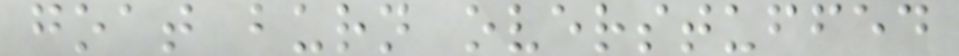goat burn overstuffed
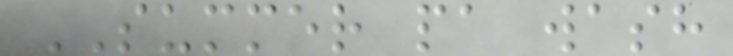SUMMER pa wash
